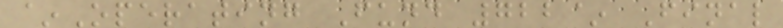~Operating Fund 722~ Final
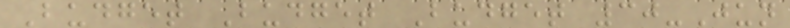Budget Budget Budget 30-Jun
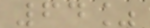64%
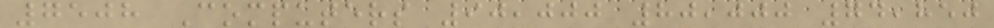7508 Computers 90,000 80,000 74,850
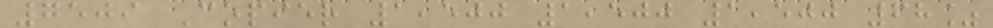7509 Copier 1,500 1,500 1,500 68%
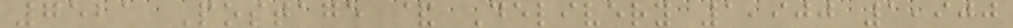7521 Postage & Delivery 1,900 1,900
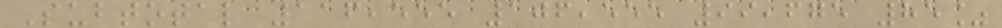Subtotal 116,555 106,555 99,675 85%
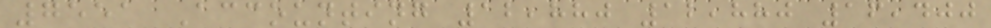7551 Accounting 12,880 12,880 16,400
